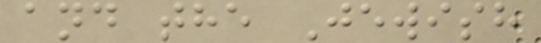and the Jewish
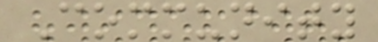Community
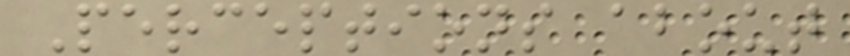Perceptions about
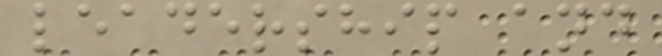leadership and
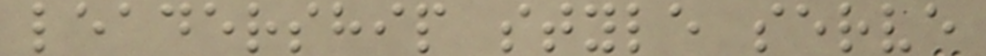leadership style serve
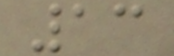13
